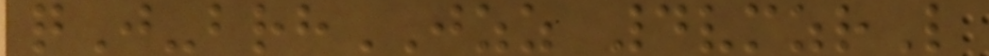qJ-brhJZZ 4vmzrL
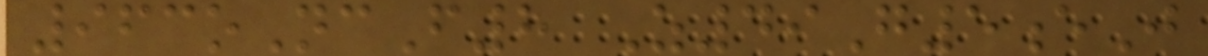963oNcF8 Z49G5eJ
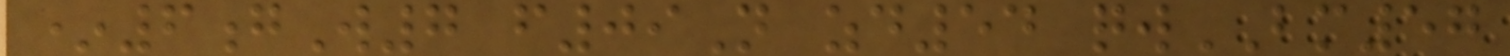*6gW7 f09N zd54 qwBM57
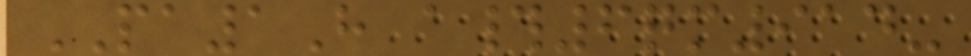PA1H a#6qm914-
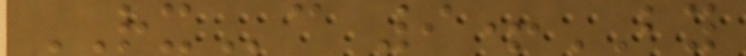RXc 9+BY
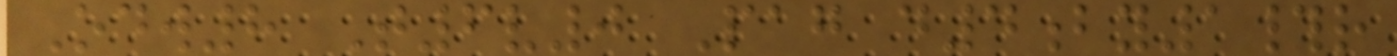Odw8 T6v0 Pag d4by1#r
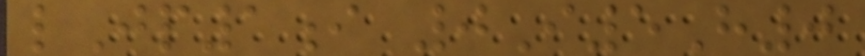lJp1i 0I5H0
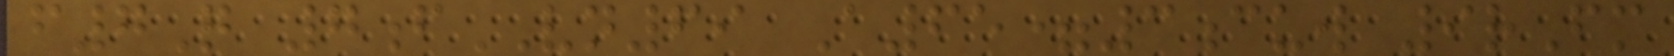f7Q 7fVN69 A65=3cuw 9rFm
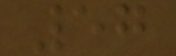57
